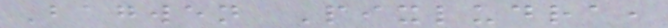Bagwen Pixludra,
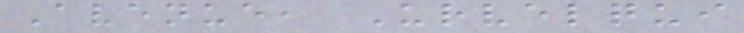Avenue, Urvelqui
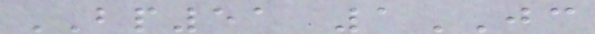BP51 1JC
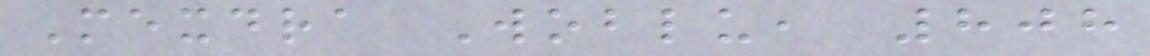Mexdra Woblu, 808
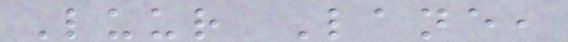Luur Lane,
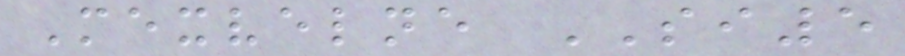Mexvelne SI5
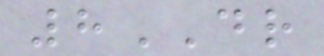8DR
